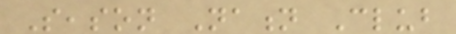Season Nation Club
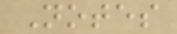Notes
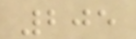205
